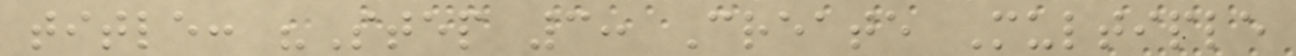title: "Step 3: Create Multiple
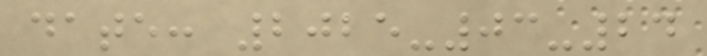date: 2025-03-24
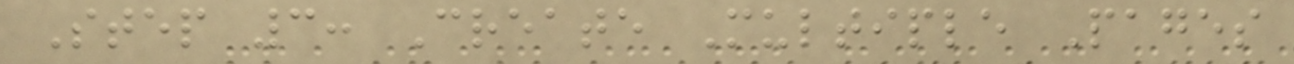Step 3: Create Multiple Pages
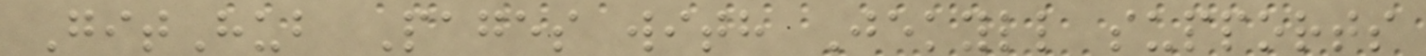GitHub Pages with Jekyll supports
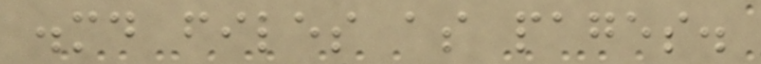.md files as pages.
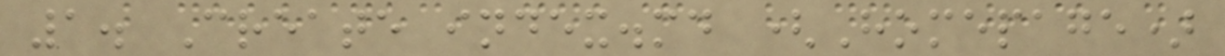1. Create index.md (Homepage)
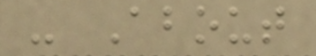- About
